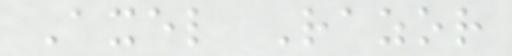Axel Razor
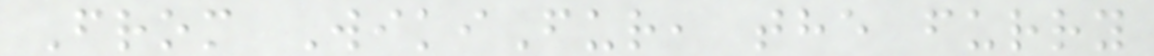From WikiFur, the furry
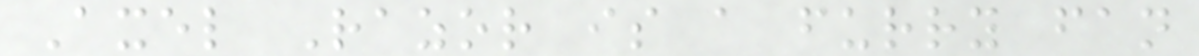Axel Razor is a furry fan
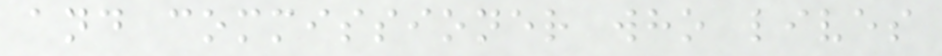and commissioner who lives
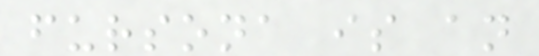fursona is an
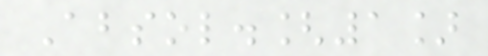Absol.[1]
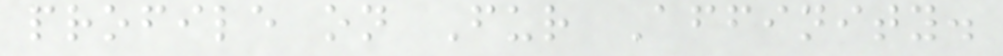profile on Fur Affinity.
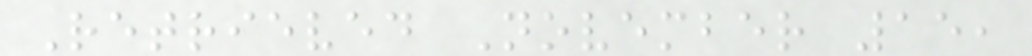Retrieved November 15,
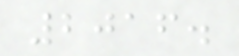2016.
